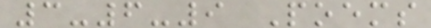3-6-9 Poems
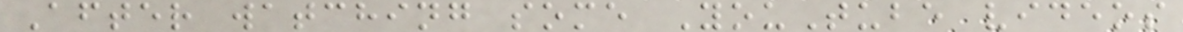After watching some YouTube videos
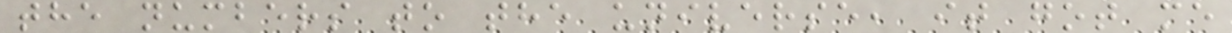the numbers to the universe, it got me
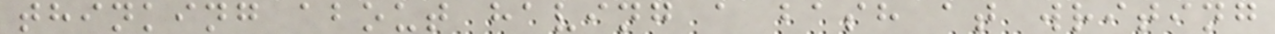thinking about having a bash at writing
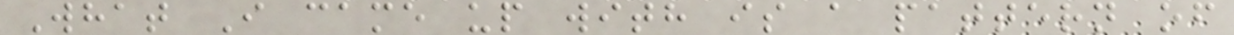What I came up with is a pattern of
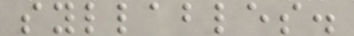syllables.
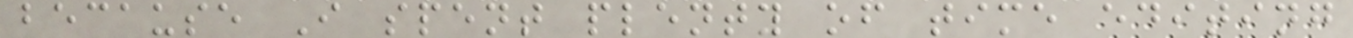because I spent plenty of time editing
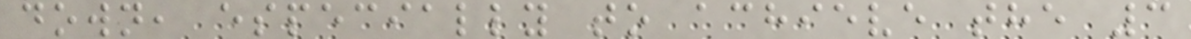down, especially to achieve the 3
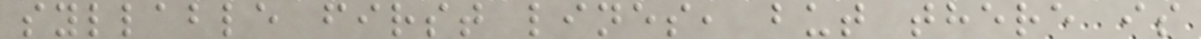syllable first lines, but there is
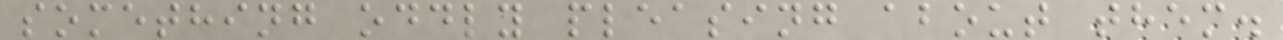something oddly pleasing about them.
